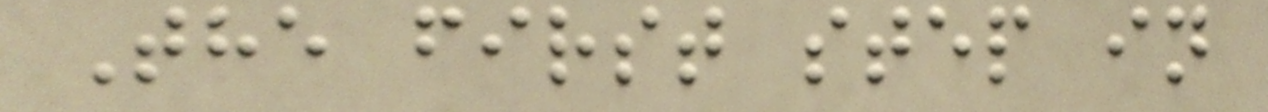The first step in
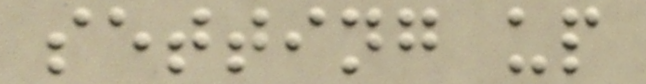setting up
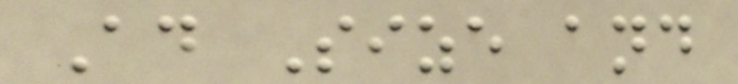Ad Size and
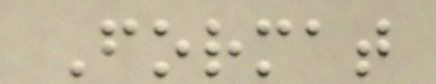Format
